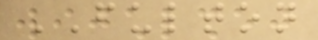FULTON
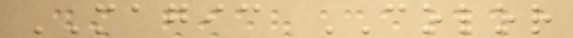MAGIC COLOR
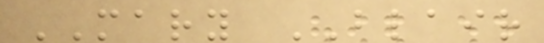MARY BLAIR
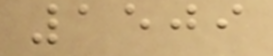1509
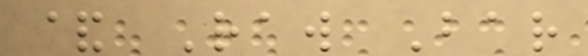& Raw Bar
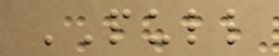PULL
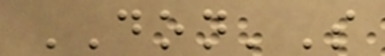DON'S
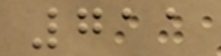711
